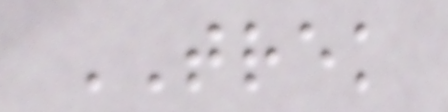TREK
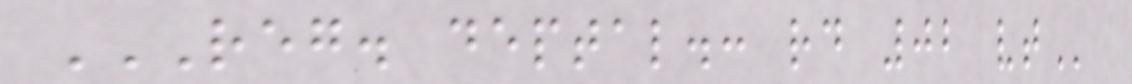REG. DEPTAL.: RD 02 VT
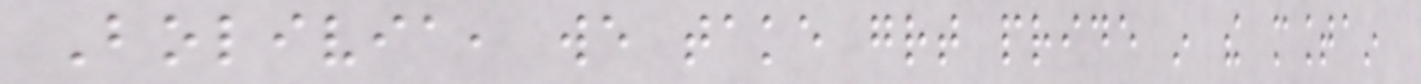Bolivia, we take great pride in the mountain
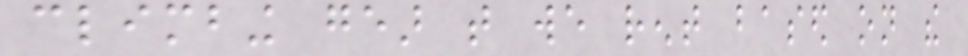climbing gear that we rent based on the
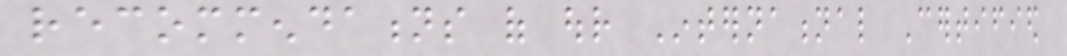recommendations of our International Certified
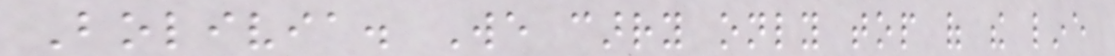Bolivia. We carry only top of the line
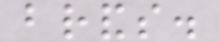brands.
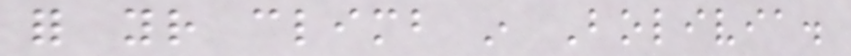for your climb in Bolivia.
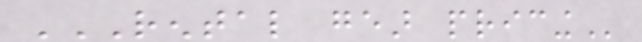RENTAL GEAR PRICING
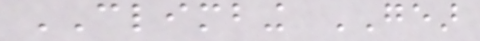CLIMBING GEAR
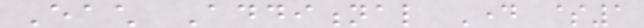Each Additional Day $1
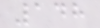148
